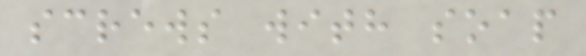screws with soap
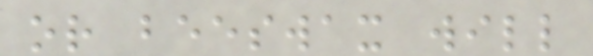or beeswax will
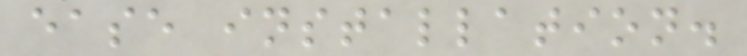ease installation.
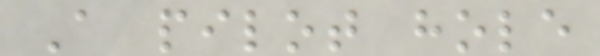A pilot hole
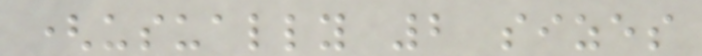(usually 2 sizes
